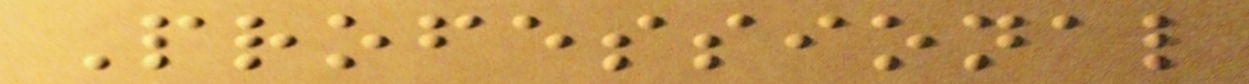Professional
